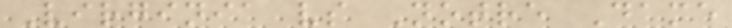Virginia vs Notre Dame
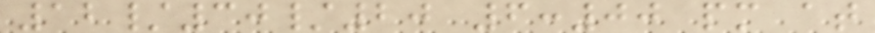12/30/20 6:00 pm at
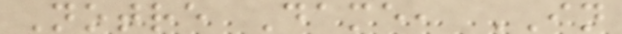Notre Dame, IN
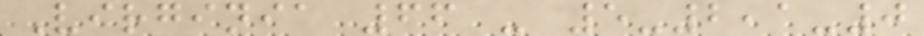Virginia 66 - 5-2,1-0
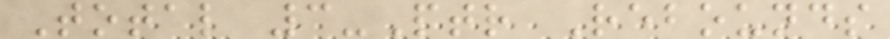Total 3-Ptr Rebounds
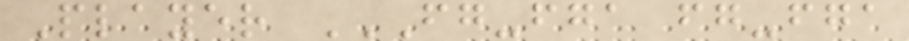Player FG-FGA FG-FGA
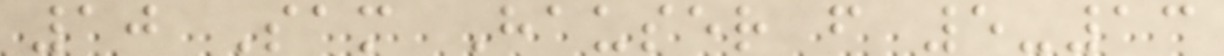10 Sam Hauser f 5-13
